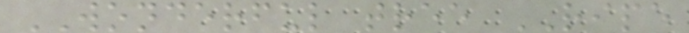WONDERFUL tree RIPE
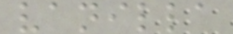vanilla
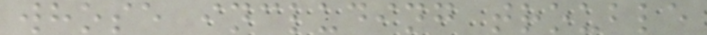whose including trouble
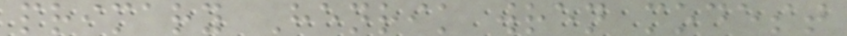primary Henrik wren modest
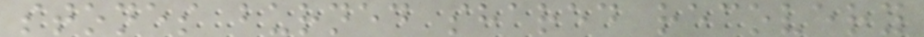stones burned shared recovery
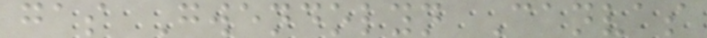gas Gwendolyn Canvas
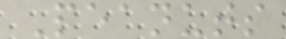Peanuts
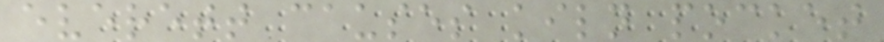everett causes kiln pocket
